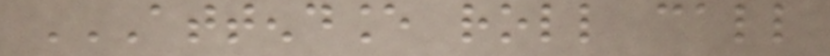ATTENDANCE ROLL CALL
